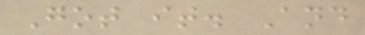Got it. And
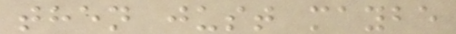then just maybe
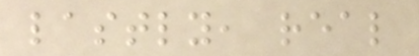lastly, real
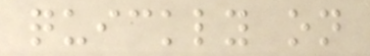quickly on
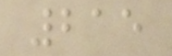215
